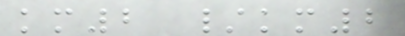km2 /km2
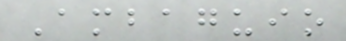Ambaguio
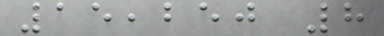15,250 8
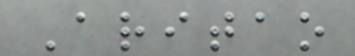Aritao
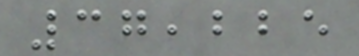37,225
